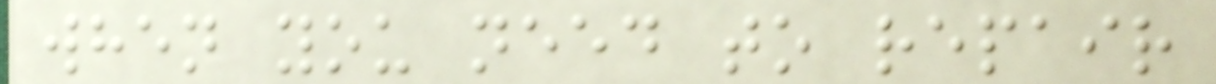when you need to repair
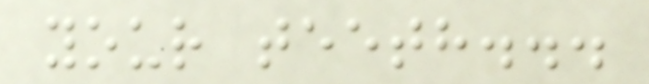your teeth...
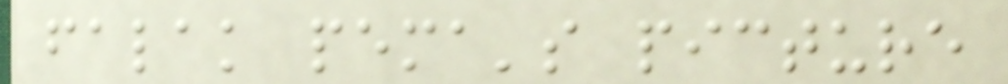falak pema's picture
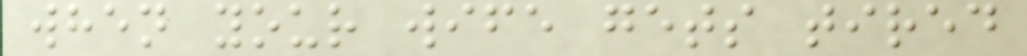when your wife gets tired
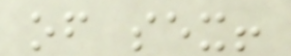of sex!
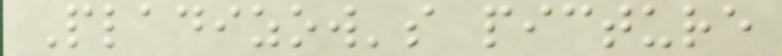Pladizow's picture
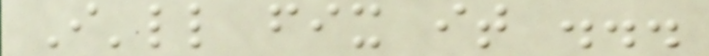I'll fix it ...
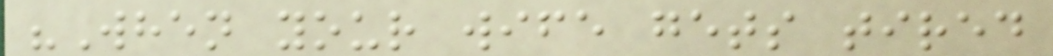"When your wife gets tired
